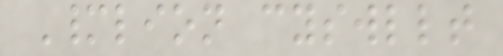Manylion cyswllt
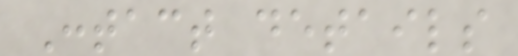Contact details
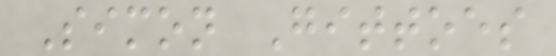Simon Gittoes
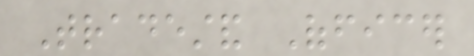Tradestand Officer
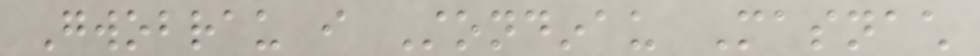Gwobrau i Stondinau Masnach
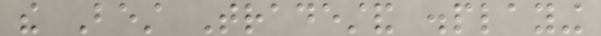the Best Tradestand displaying
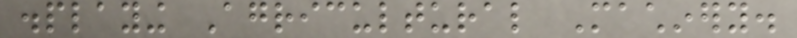displaying Agricultural Machinery.
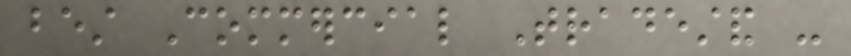best Commercial Tradestand -
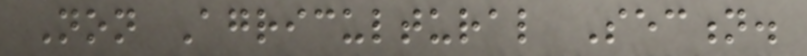Non Agricultural Section.
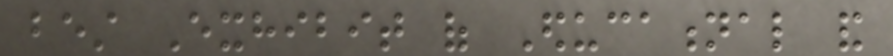best Exhibit of Educational and
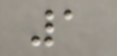1
